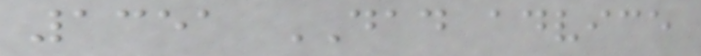1351 DAD advice
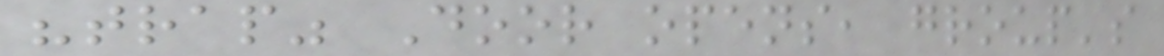"trap" Door opens, group's
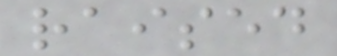raised
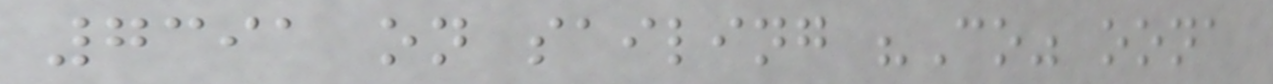7391 on sailing "Co" oona
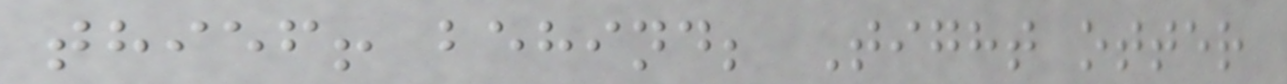thief! behind; Tight otter
